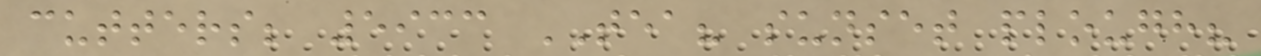cutters; 5933 TEA? sunset plough?
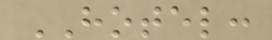HOTEL:
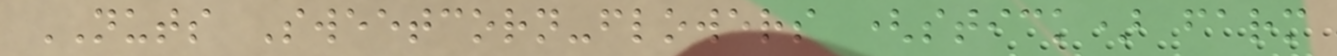NUTS Sweetcorn-flowers (stick) farm
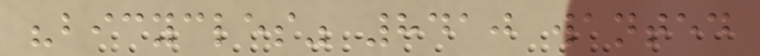"bicycles" 8410 wanted
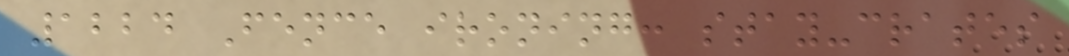1224 Fence ironing: stay-crates
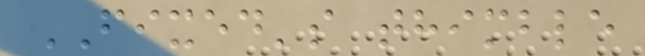FIXED's thimble
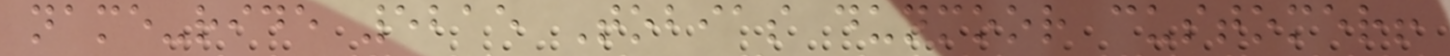name-ride 5215 Tobias dunmoor customer!
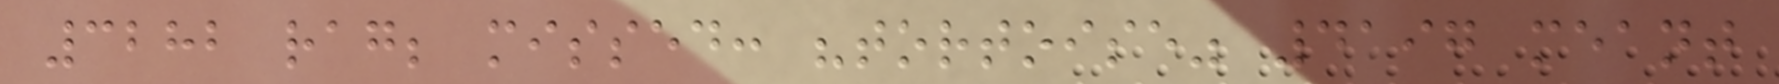3282 rag; missed: "tortoise" 4197 meant
